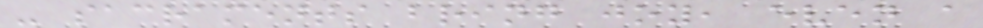- sacraments bring joy, even a
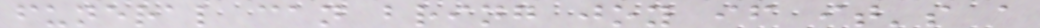funeral can bring joy if it's a
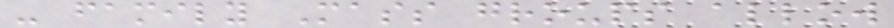- family Mass groups allow
